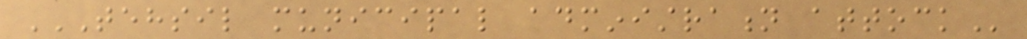TEHSIL MUNICIPAL ADMINISTRATION ATTOCK
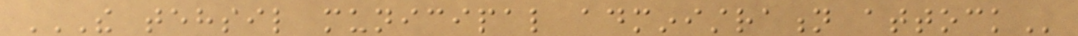THE TEHSIL MUNICIPAL ADMINISTRATION ATTOCK
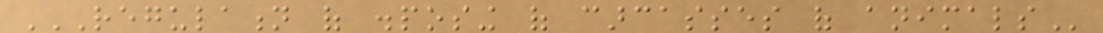REGULATION OF DISPOSING OF CARCASSES OF ANIMALS
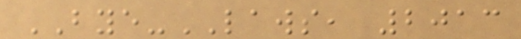BYE-LAWS, 2013
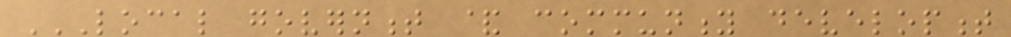LOCAL GOVERNMENT & COMMUNITY DEVELOPMENT
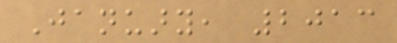January, 2013
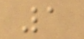1
